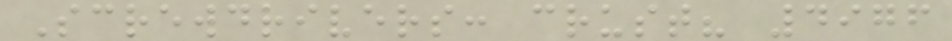Screwdrivers: crust? 4976
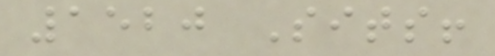1520 Sits!
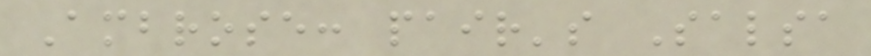Ambrose: pair's Salsa
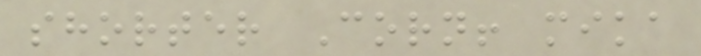shorter Corn! mika
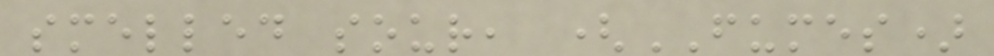smelled sour, (FUMES)
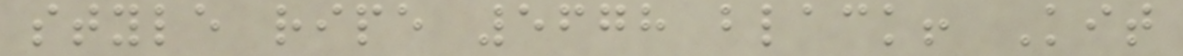style ripe 5678 black! Kit
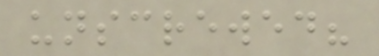unscrewed?
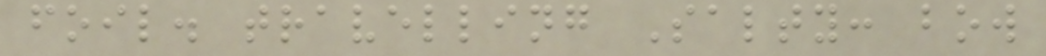foil. travelling Salty: bow
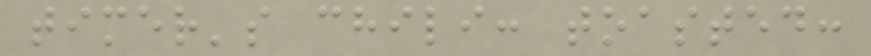timer's chili: toasted:
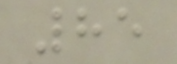85
